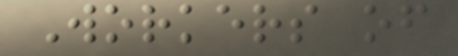Workers of
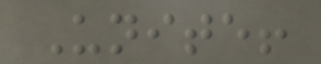Unite!
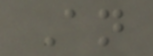An
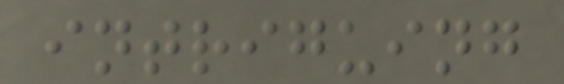intriguing
